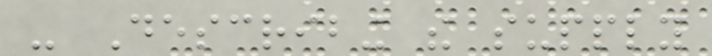- Describing the supply
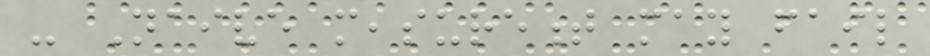- Naive measurement may fail
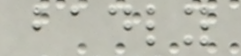badly
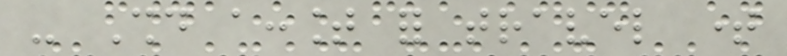- Should account for travel time
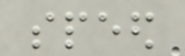speed
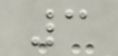3
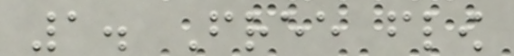1. Free flow
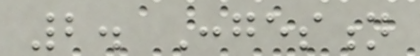2. Congestion
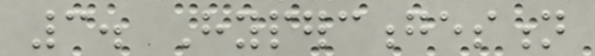3. Hypercongestion
